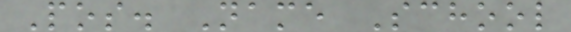Pos. Name School
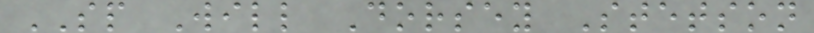SP Will Dorsey Stetson
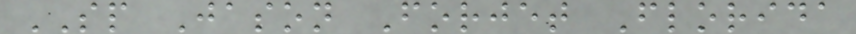SP Jason Forjet Florida
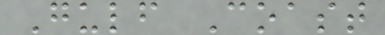Gulf Coast
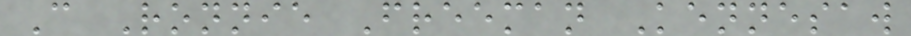C Ronnie Freeman Kennesaw
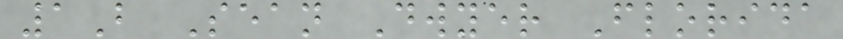1B Sean Dwyer Florida
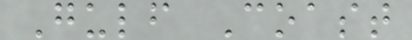Gulf Coast
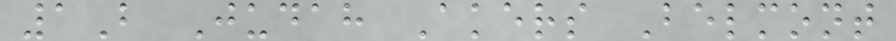1B Judah Akers Belmont
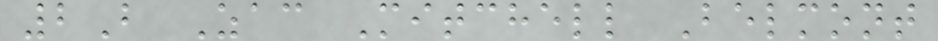2B Zac Mitchell Belmont
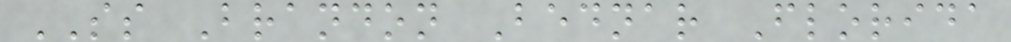SS Brandon Bednar Florida
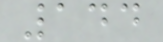144
